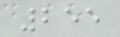255
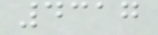4317
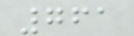761
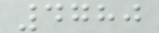4780
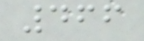466
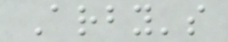Arby's
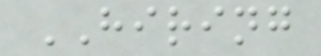HIRING
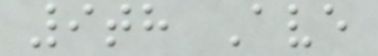9th Ave
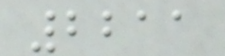2211
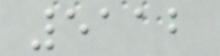5112
